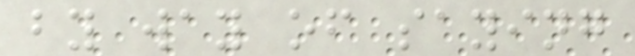by way of saying
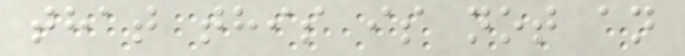that this is not an
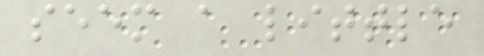seem a little
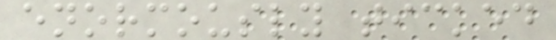enormously ticked
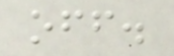off.
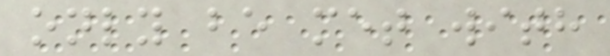only be met with
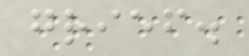grief.
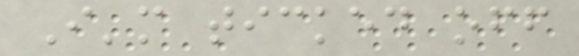I'm ticked off
